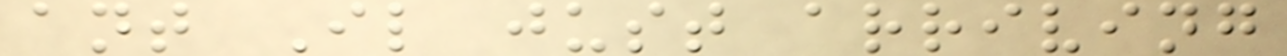ant Il just arriving
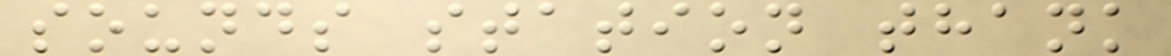sounds station thank
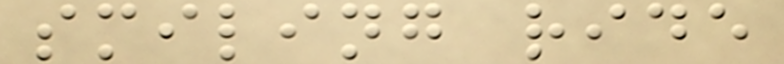smiling ride
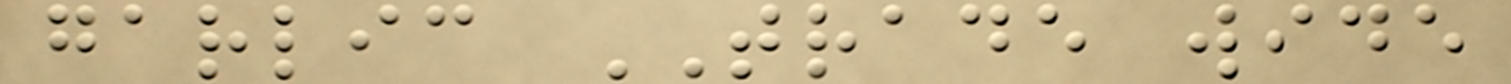garlic TRADE wide
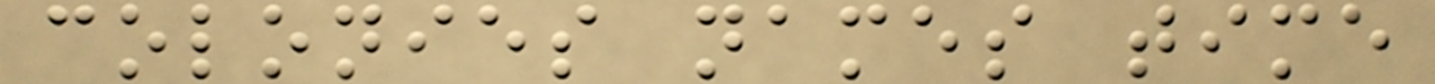colonies names time
